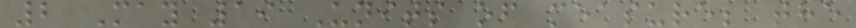2 May 19 Units of measure; the
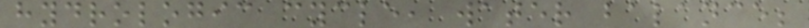hydrologic cycle, water balance;
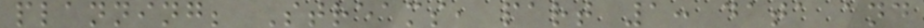planning; Streams, part 1: data and
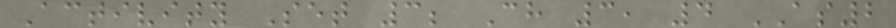Activity Set 3; Ch 3, 4 AS2
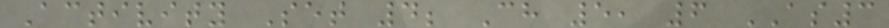Activity Set 4; Ch 5, 6 AS3
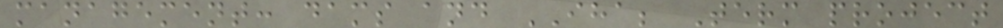management: dams and IHA; Term project
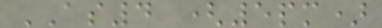AS4 (5pm)
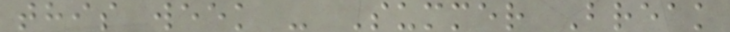this week - Summer Break
